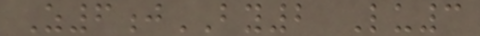Z6jBY2 Lu3
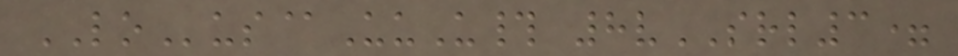LOus@UuU# 8vSRL3=
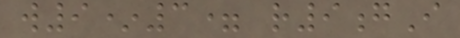w9*3= r9gI
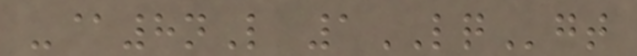-@8nL 1LQgt
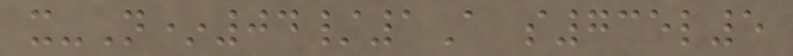x-N*04/1A s735l5
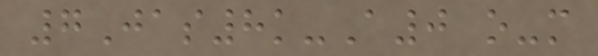7Jas8k-A0 o-m
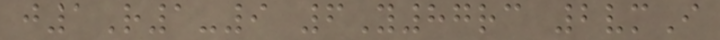j1R1-9 6Y87rc 2vmI
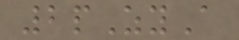2pZyA
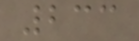233
